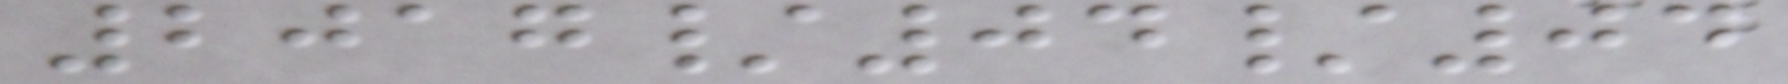2017/04/04
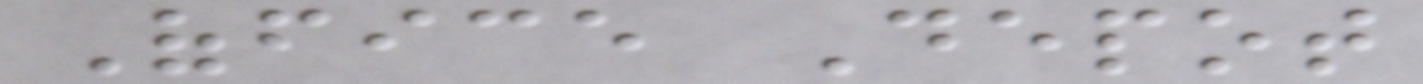Office Depot
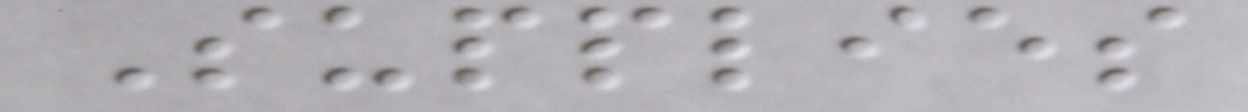Supplies
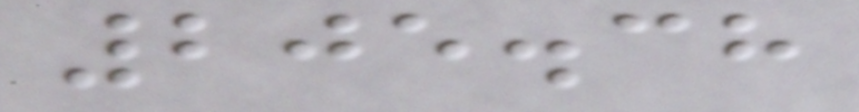205.38
